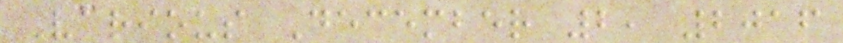Various December 2, 2016
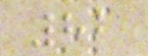82
